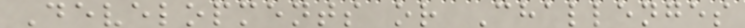Developments or Challenges
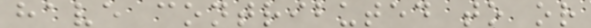have contributed to or
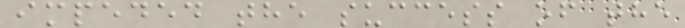impeded the success of the
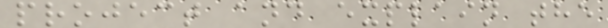project and explain the
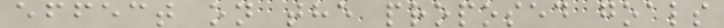effect on the proposed goals
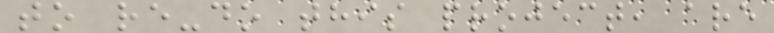to re-do this project, are
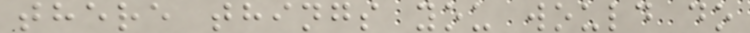there things you would do
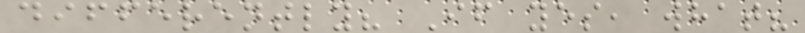differently? If yes, what?
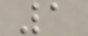1
